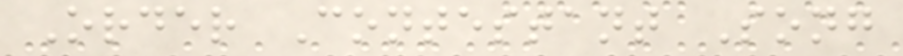Order Contestant Song
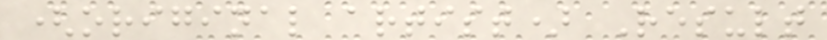(original artist) Result
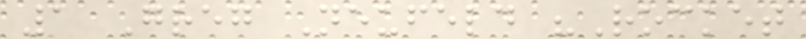1 Greg Neufeld "Rocket
